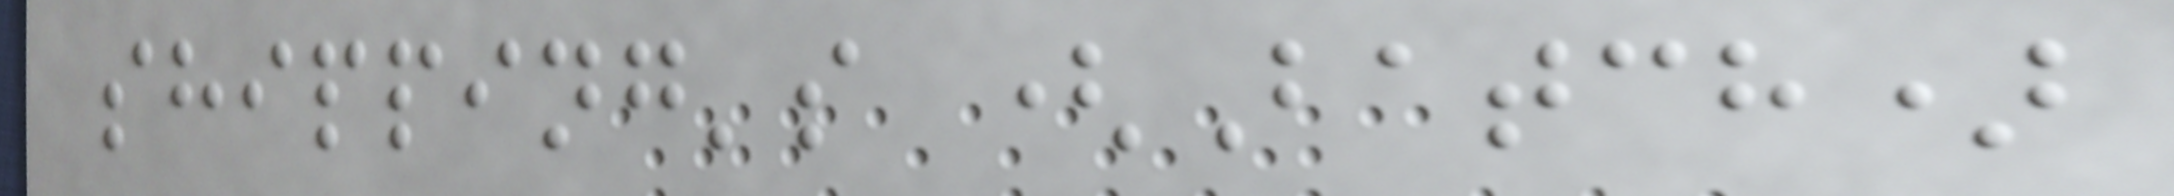shipping's (Batch)
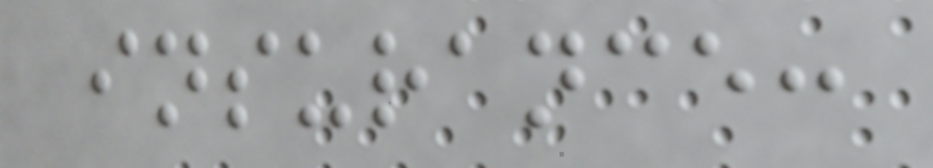insurance:
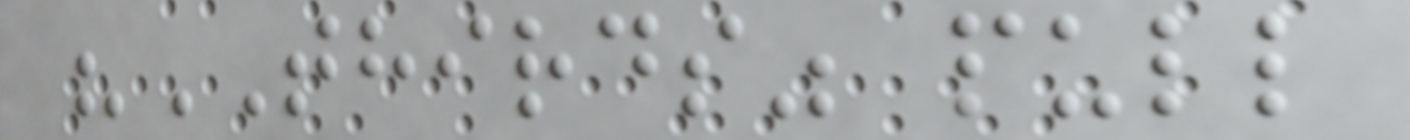"THIRDS" pull
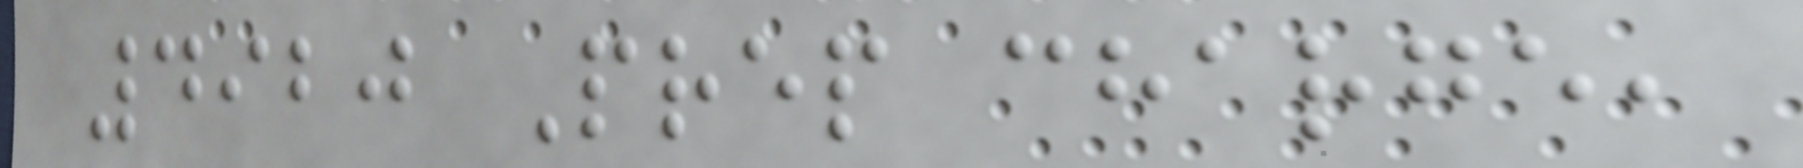4920 Prep charge,
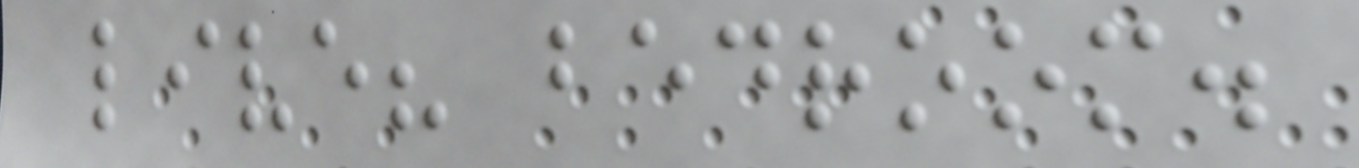live? bedroom.
